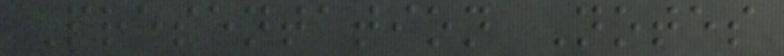Presentation Notes
